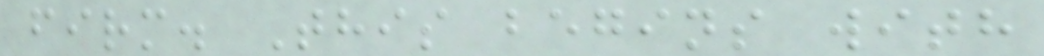firm. This begins with
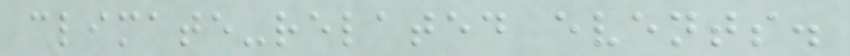climate-related events.
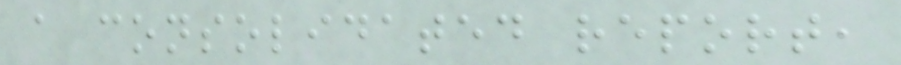a consolidated report,
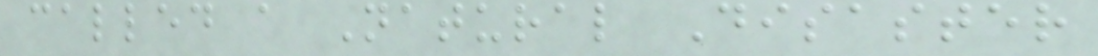called a Natural Disaster
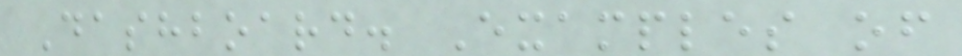Dashboard. Examples of
